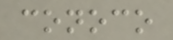conoco
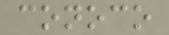conoco
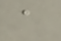a
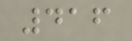416
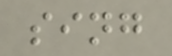sing
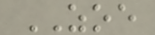ZOE
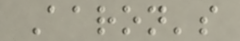Aaron's
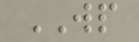WP
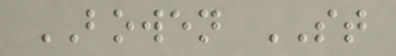BOWEN ST
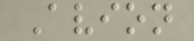Avion
